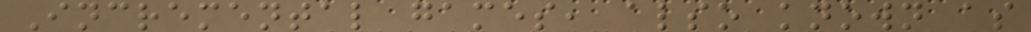Incremental games, also known as
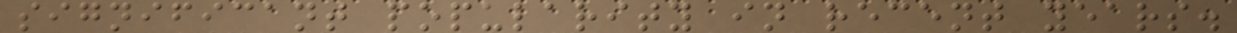significant popularity in recent years.
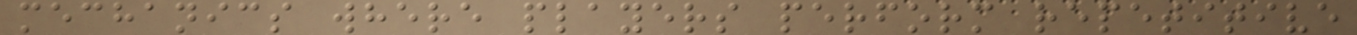mechanics where players perform repetitive
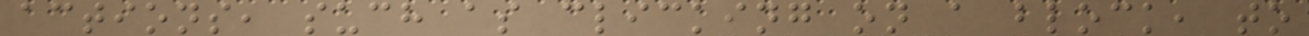actions, such as clicking on a block, to
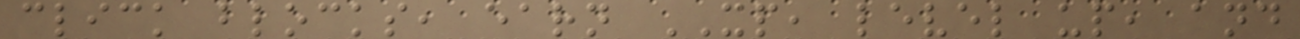click blocks, earn XP, level up, and
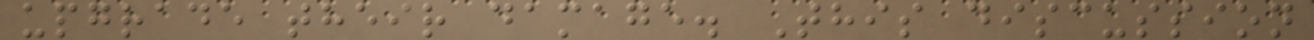upgrade their damage. This discussion
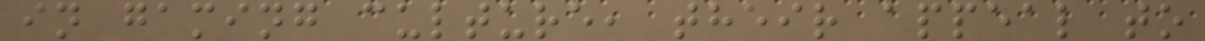in gaming culture, their appeal to
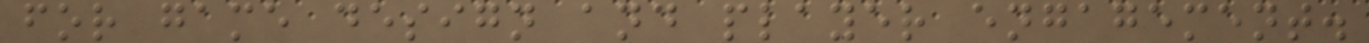for game design and player engagement.
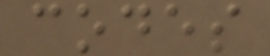codes
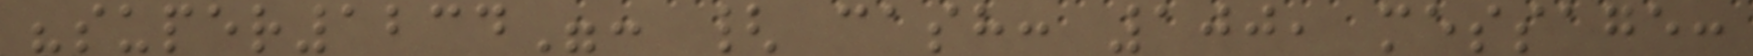"super1234": { cash: 100, message:
